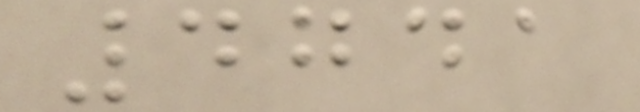4741
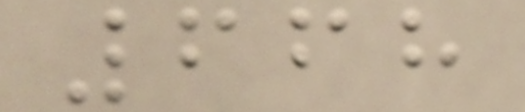668
